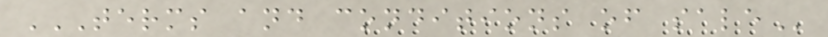TERMS AND CONDITIONS OF SALE
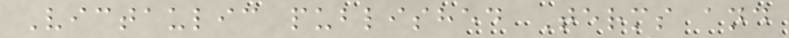Victaulic published Terms and
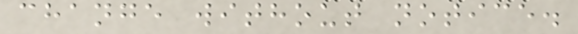change without notice.
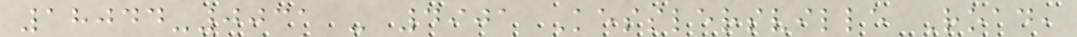18044-0031 - 4901 Kesslersville Road,
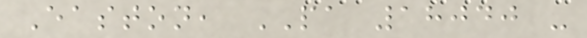Easton, PA 18040 -
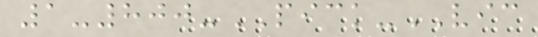1-800-PICK-VIC
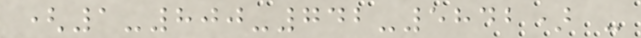(1-800-742-5842) -
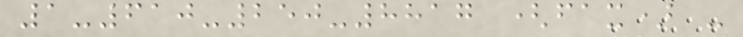1-610-250-8817 (fax) -
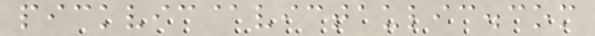pickvic@victaulic.com
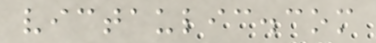victaulic.com
